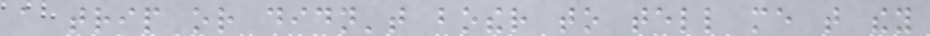a trip or didn't bother to tell me that they
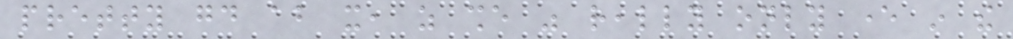pretty good about it, as she was really only ever in the
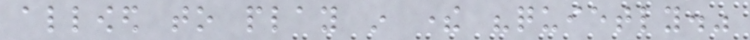allowed to play in there "quietly."
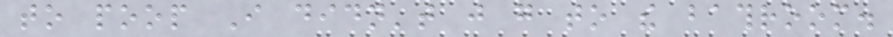to poop I didn't just go to the bathroom.
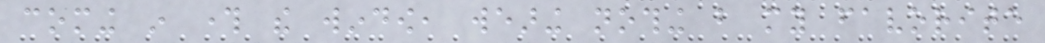coming in through the window, wearing nothing but my favorite
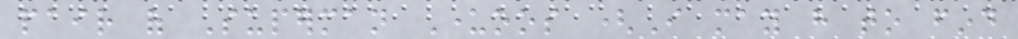pair of Superman Underoos (I may have to find
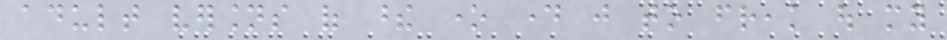adult versions of these one day just to freak out my
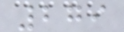279
